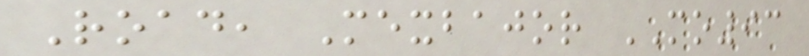Road, Mexbajor MO93
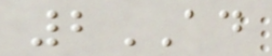2AD
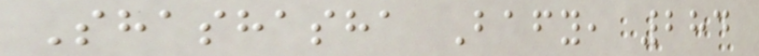Shashasha Bafy, 284
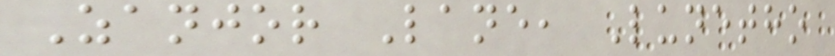Zanjor Lane, Lunetho
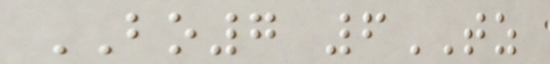BO7 6TZ
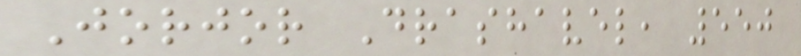Jorjor Drashavel, 550
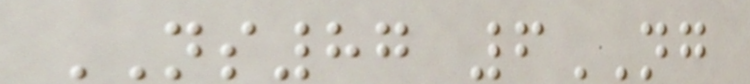NS87 6NG
